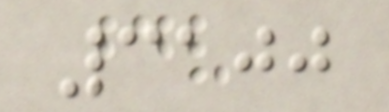3100
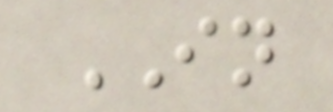IN
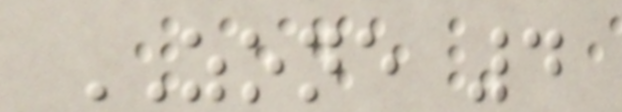ZONE 4
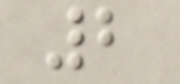2
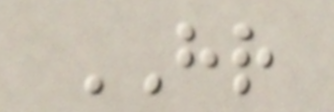HR
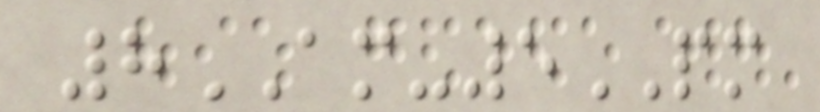8AM-5PM
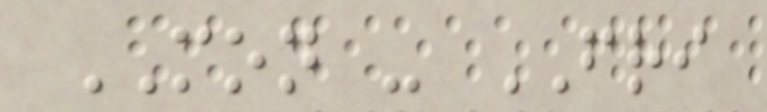MON - FRI
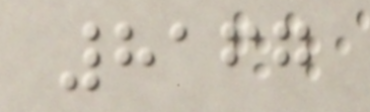8167
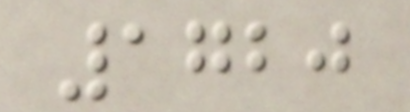1720
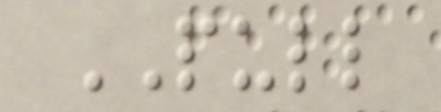PULL
